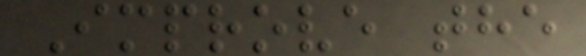Improve the
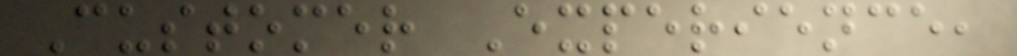Customer Experience,
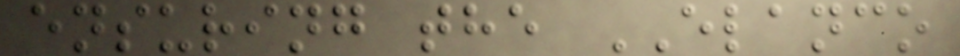ensuring the ELANCO
